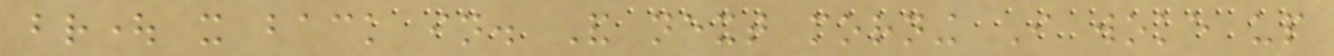brought it back in. And next morning I woke up
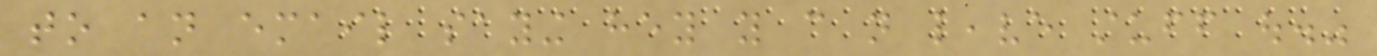to an email saying hey you can not leave stuff out."
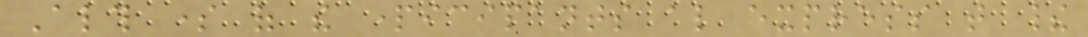Although some of the participants also express that their
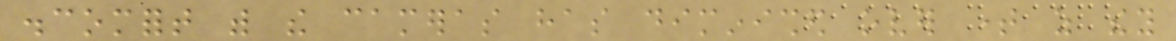discomfort with the cameras has diminished over time as they
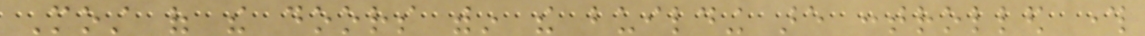Most of the doors within the building are controlled through
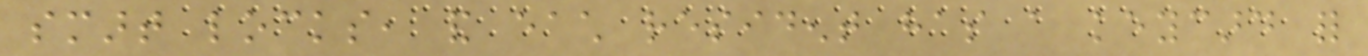smart locks, and each resident has a keycard for
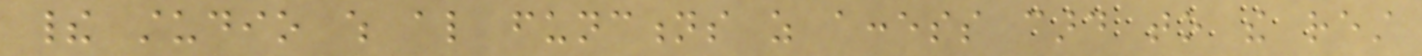their studio which also functions as access card to the rest
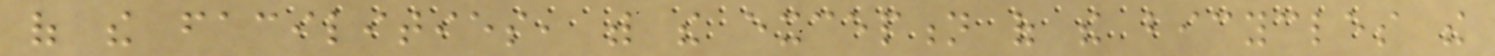of the facilities, with the exception of the bicycles the
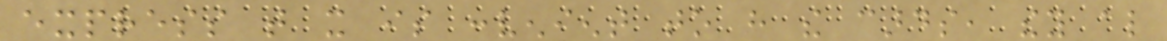express that it is convenient to have the cards, they also
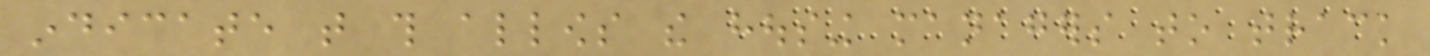indicate that this allows the housing managers to track
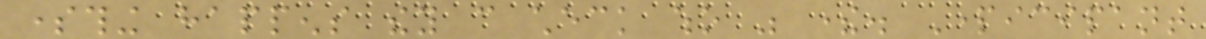something happens they can check who was there. Participant
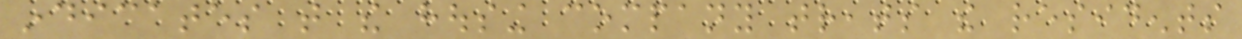indicates that the housing company treats the residents
